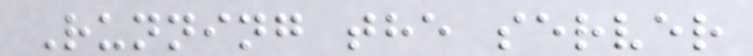Running the server
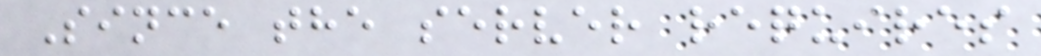Since the server requires
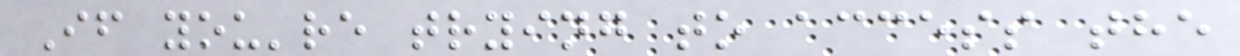If you're trying to access the
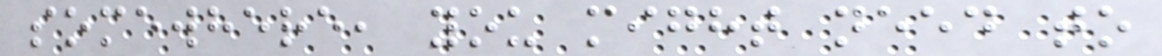somewhere, you might need to
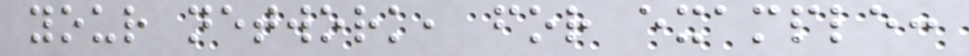your network, for example:
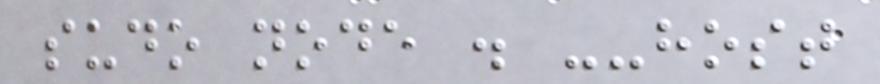sudo node . --host
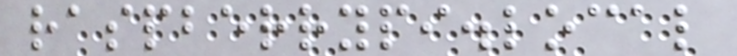raspberrypi.local
